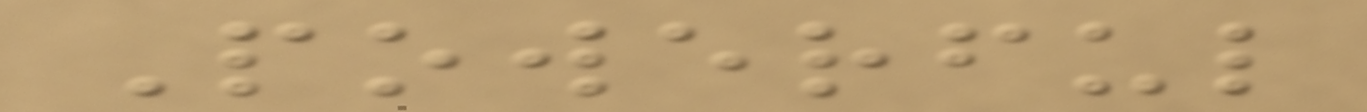Powerful
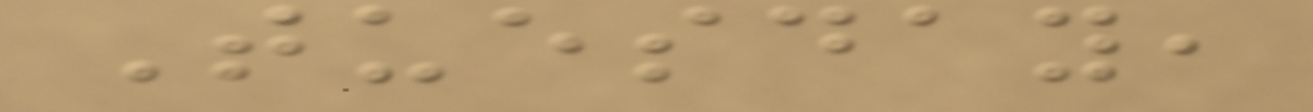Tuesday,
